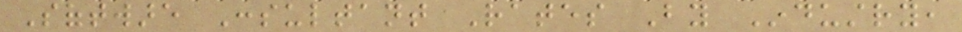Software Consultant Rates By Industry,
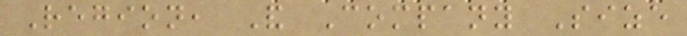Region, And Company Size
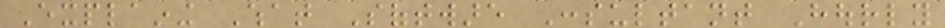Explaining What Software Consultant Hourly
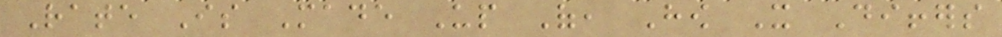Rate Is Made Up Of, How It Differs
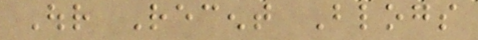Our Recent Blogs
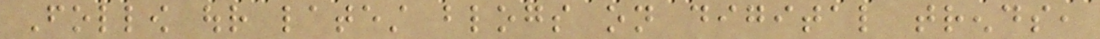Follow our latest blogs on digital trends,
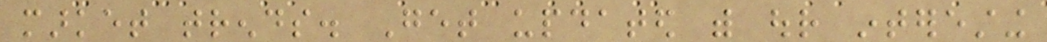market trends. Get updated with our interesting
